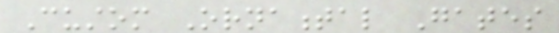Custom Ornamental Gates
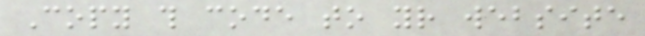Copy this code to your website
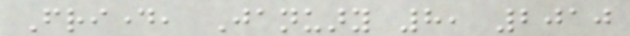Friday, January 8, 2010
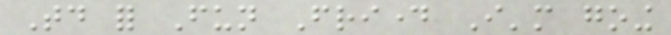Today for Fun Friday I'm going
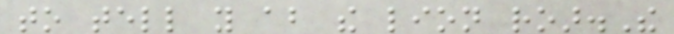to tell you about the lion roar.The
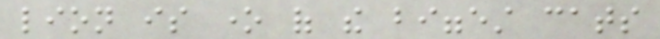lion is one of the biggest cats
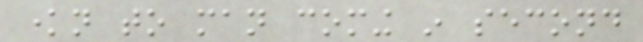known to man coming in second
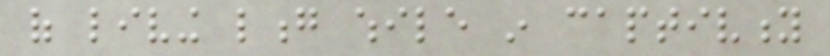of living long while in captivity
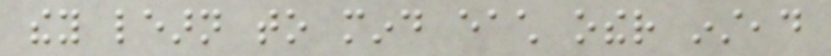they learn to mind each other instead
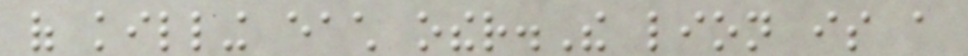of killing each other.The lion is a
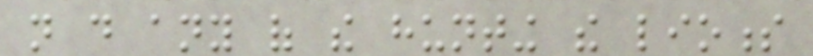not do any of the hunting the lioness
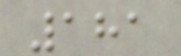181
